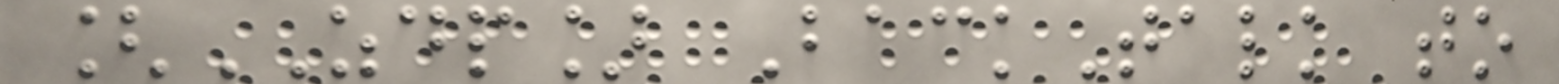[ZDP] BackTalk to
